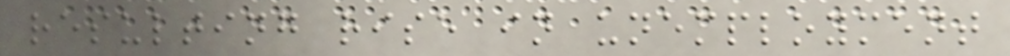resulting rise in unemployment
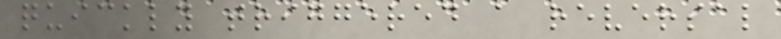quickly triggered a reversal
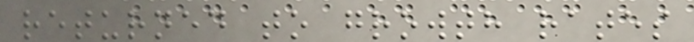returned to growth rates
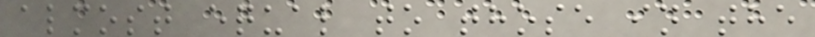almost equal to those in the
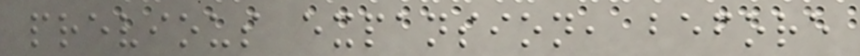previous expansion, before
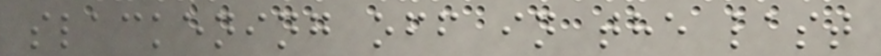slackening off in the last
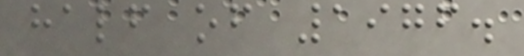half of 1976.
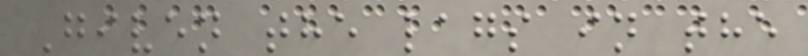Given the lags in the
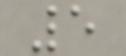5
